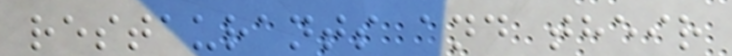restaurants and their
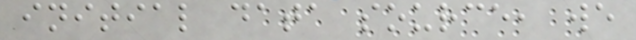initial data source, we
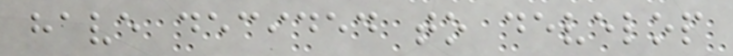have decided to develop
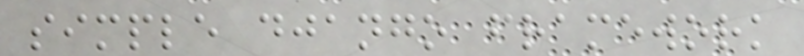simple django framework
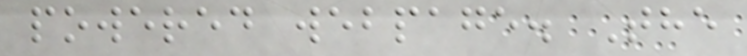powered webpage. The
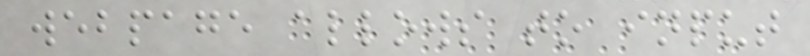webpage allows to input
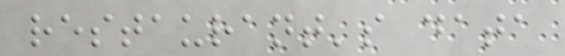restaurant's data
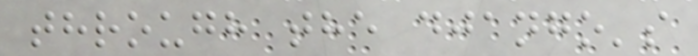through the django's
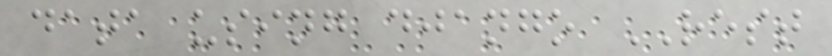data using django REST
